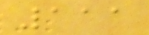111
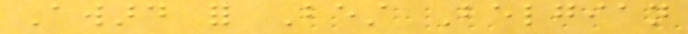Award for Best Belgian
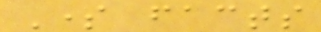Some facts
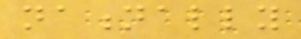nationally
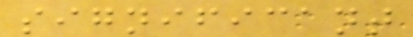significant
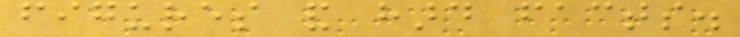figures and hard facts.
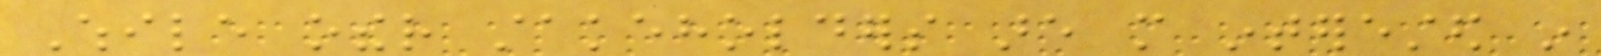While other stakeholders are more interested in
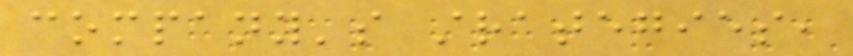company's strategies,
